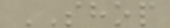SHOP
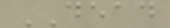DEAD
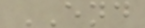END
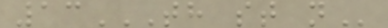13TH ST N
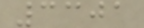3301
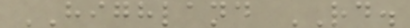HIGHLAND RD.
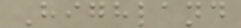Highland
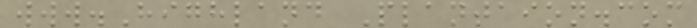www.Highland Plantaion.com
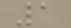1
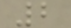2
